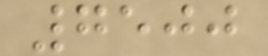7500
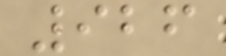926
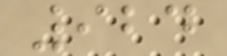924
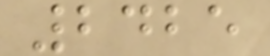2425
